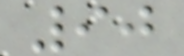90
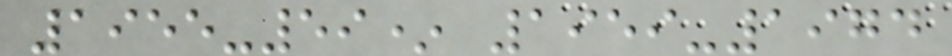1955-59* 1959-1974
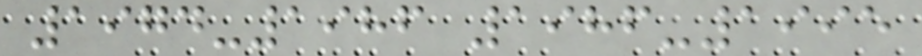1974-1986 1986-1995
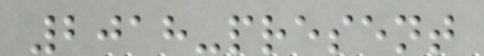2018-present
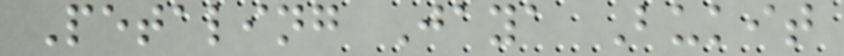Petaling Jaya Bukit
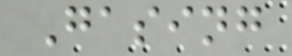Gasing
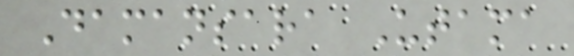Damansara Utama
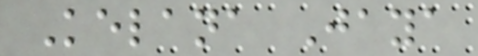Kelana Jaya
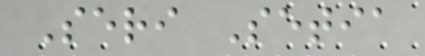Seri Setia
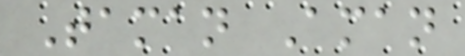Taman Aman
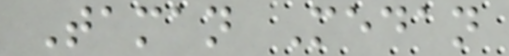Taman Medan
